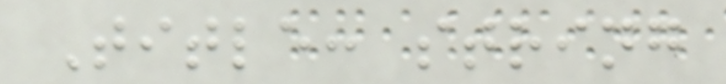Title: string
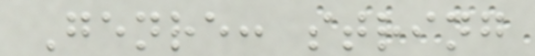Genre: string
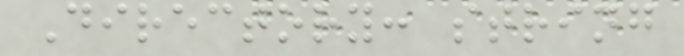Directory: string
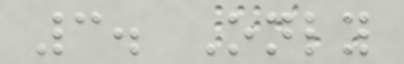3. Only
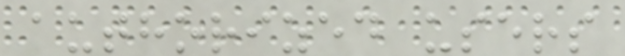authorized users
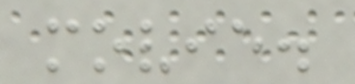movie.
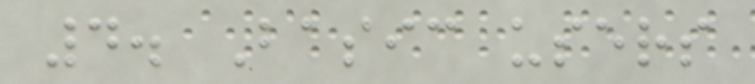4. Basic users
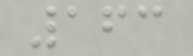163
